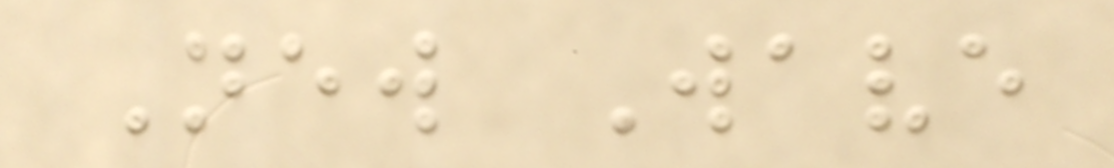New Wave
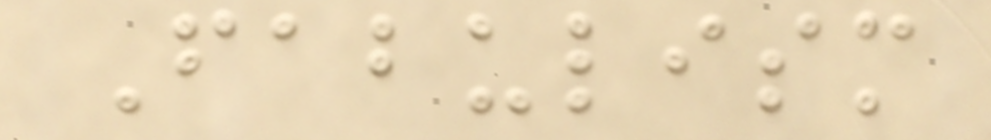Fabulism
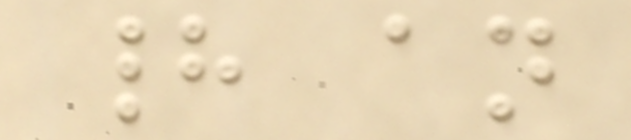had an
